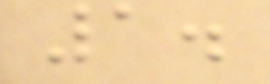1.
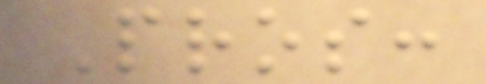Pros:
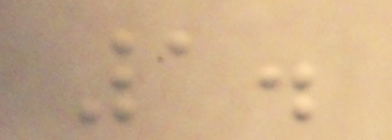1.
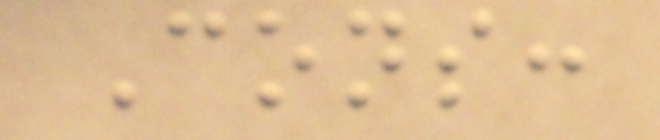Cons:
